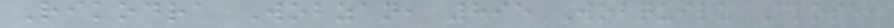Rikodra Wobzan, 895 Wobquilu Close,
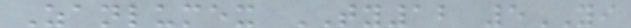Zanlumex TY12 5YI
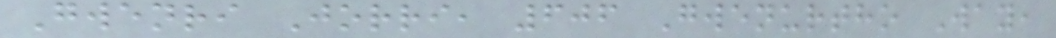Gwenri Jorri, 606 Gwenurtho Way,
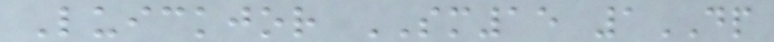Luickjor SM15 1DP
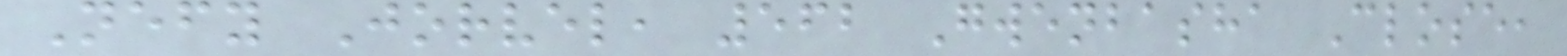Nefy Jorvel, 562 Gwenbasha Close,
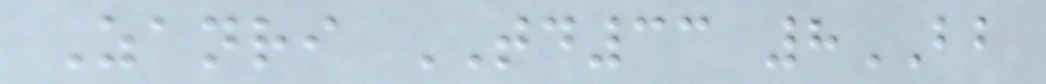Zanri TD33 8BB
